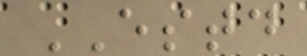ESTD
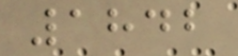1842
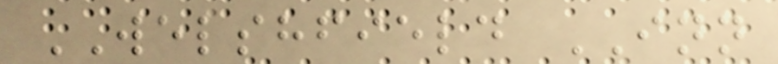WELSHFIELD INN
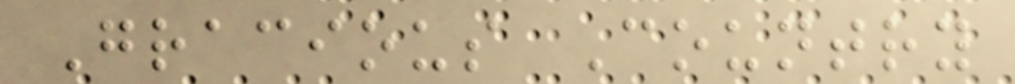Gracious Country
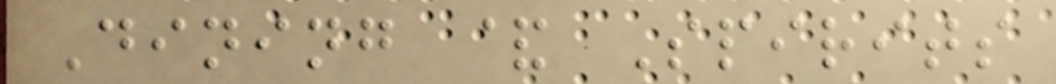Dining & Spirits
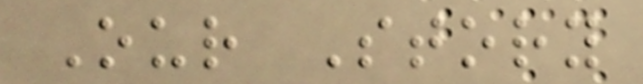Our Story
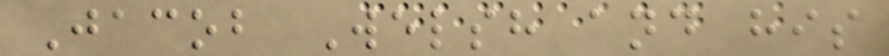Jacob Welsh and his
